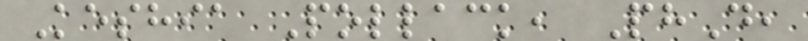Keshia Pollack, PhD,
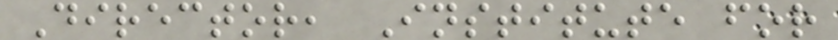Director, Institute for
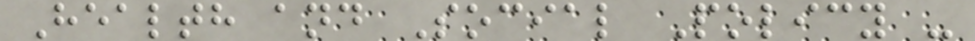Health and Social Policy -
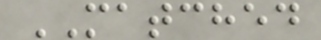MATCHED
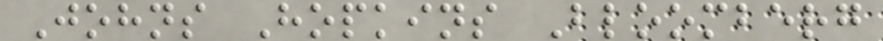Johns Hopkins Bloomberg
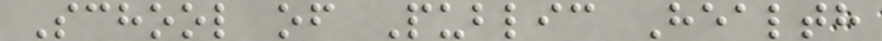School of Public Health
